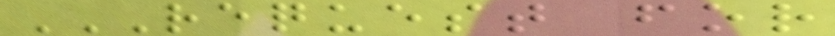REQUEST FOR
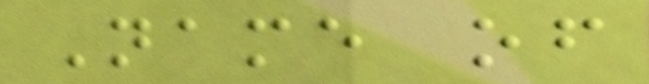Name of
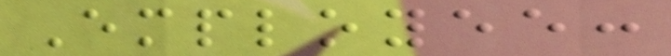Employee:
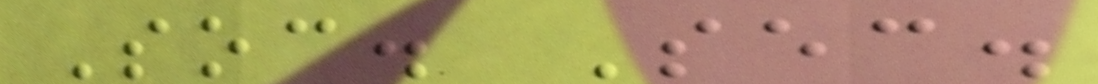Soc. Sec.
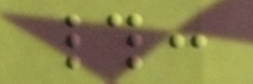#:
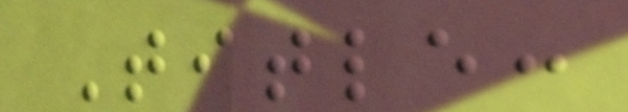Title:
